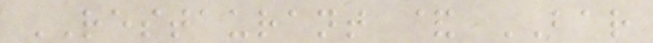RESTAURANT & BAR
